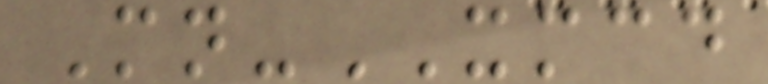Mn-XMCD
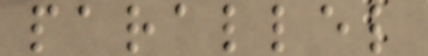parallel
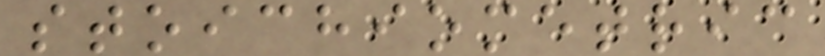stoichiometric
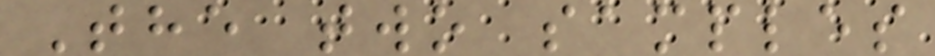The two samples
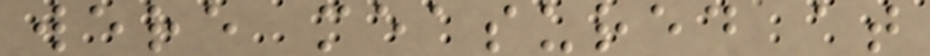were measured at
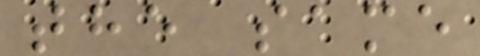the same
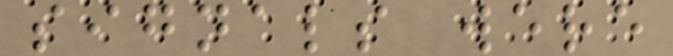signals were
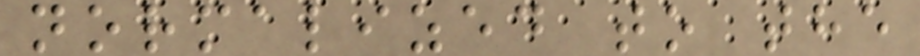normalized to the
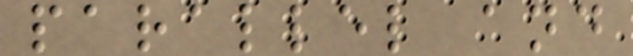parallel and
